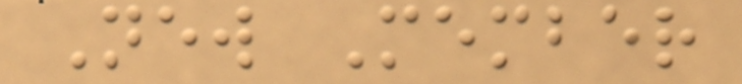New Member
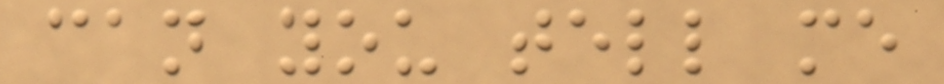can you tell me
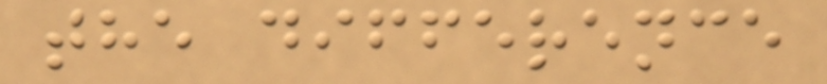the difference
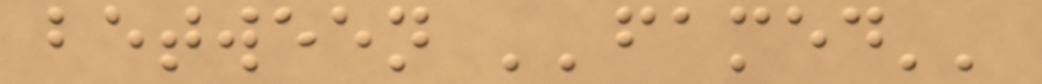between ''famed''
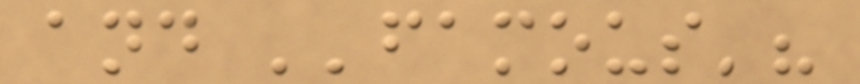and ''famous'?
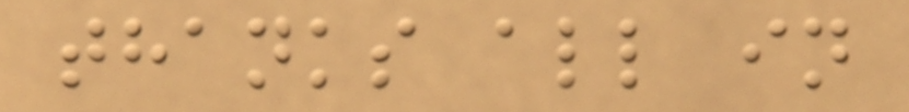thanks all in
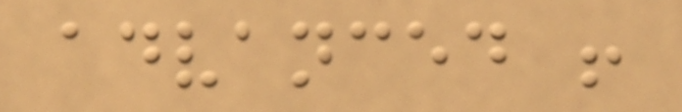advanced !
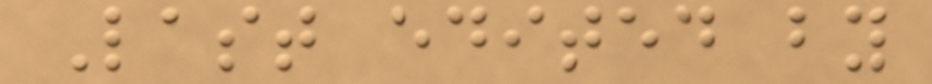Last edited by
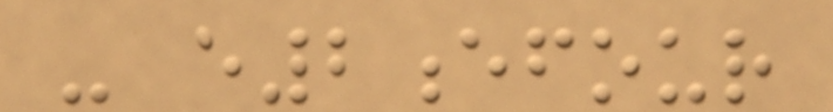- e2efour
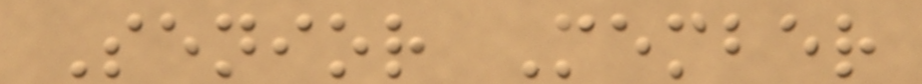Senior Member
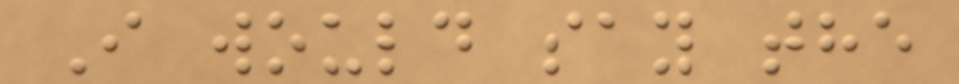I would say the
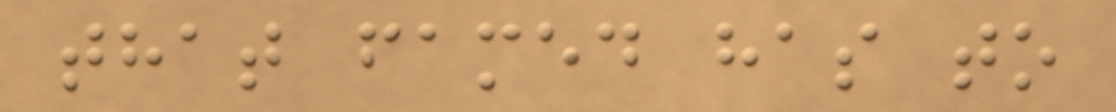that famed has to
